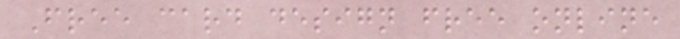Free card design free online
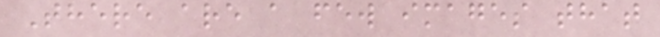There are a few images that
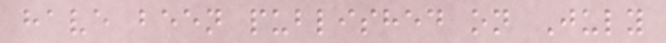have been published on July
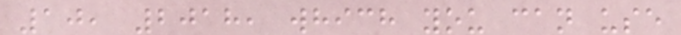10, 2018, which you can use
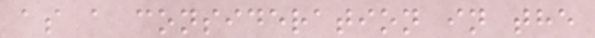as a consideration in the
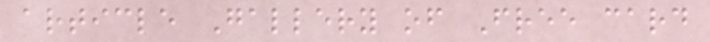article Gallery of Free card
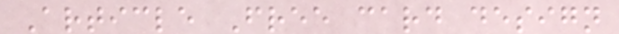Article Free card design
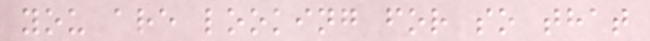you are looking for so that
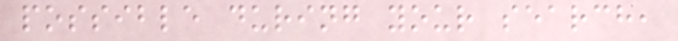possible during your search,
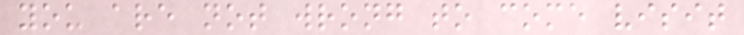you are not wrong to come visit
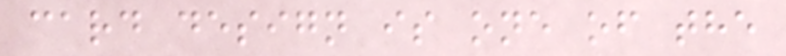card design is one of the
